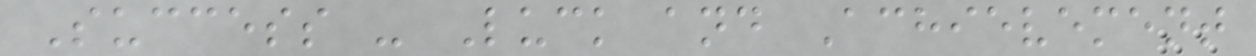Success - Luck and Achievement
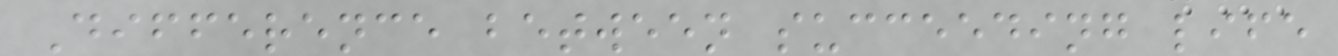Difference between succeeding life
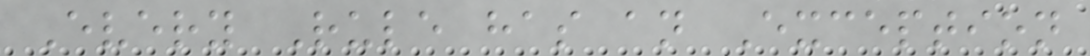Every Rule has an Exception
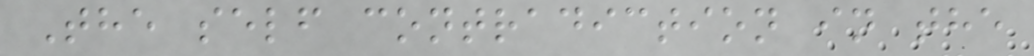The self contradiction in the
